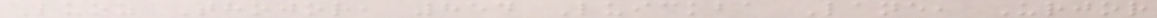Luoz Thojor, 854 Luickba Lane, Urjor
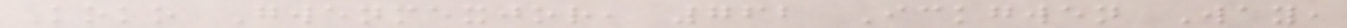Koko Gwenmexjor, 762 Ickgwen Way,
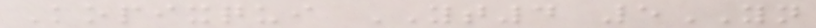Kopixqui YT4 5YN
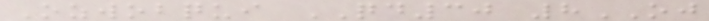Ozwobqui QD30 8OJ
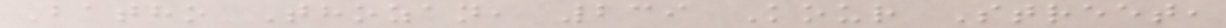Batho Thozan, 239 Kour Street,
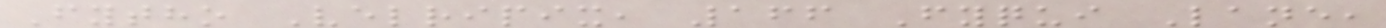Fytho Velripix, 166 Fyqui Lane,
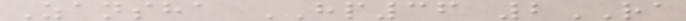Zansha HP36 2RA
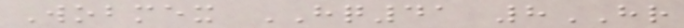Wobmex HQ41 8HR
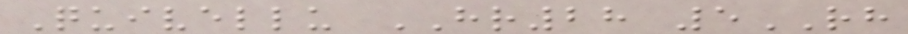Quivellu HR28 5RH
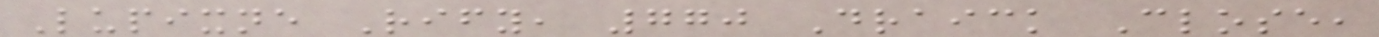Lupixne Rify, 770 Draick Close,
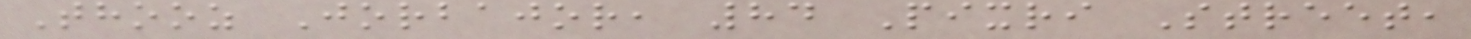Thooz Jorbajor, 84 Pixri Street,
